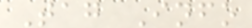Tag Info
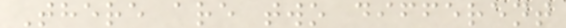There are two different
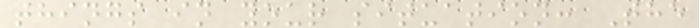things in your situation: The
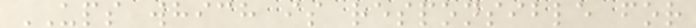UPS which is responsible for
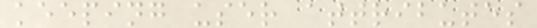keeping user attributes
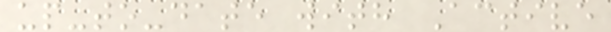up-to-date with Active
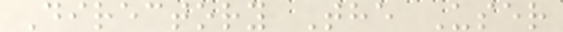Directory The User
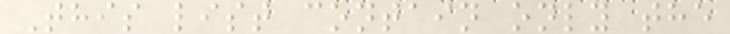This list contain only the
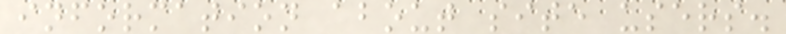information about site users.
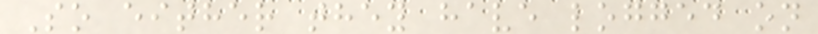So either they have logged on
